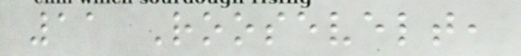11 Roosevelt,
